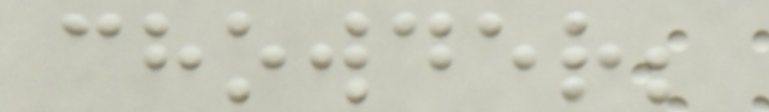chowder;
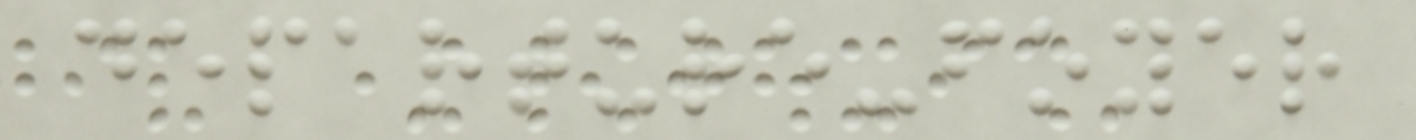departure-foyer
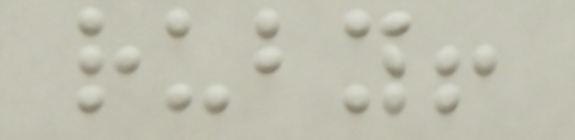ruby!
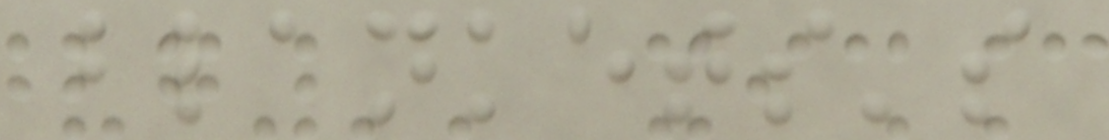blankets's
